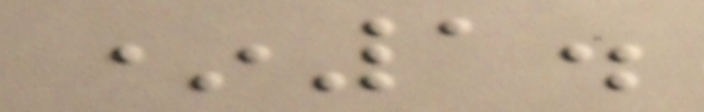*1.
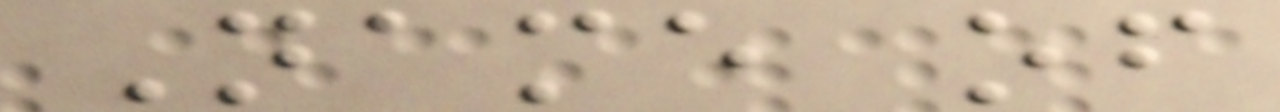Name of
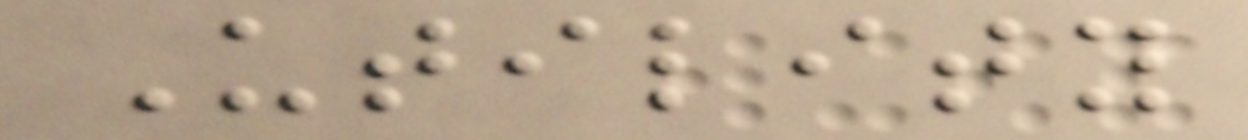Utility
